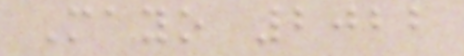Mayo 2022
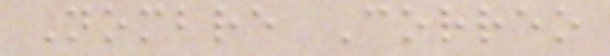Nombre Correo
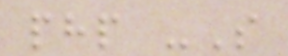php -S
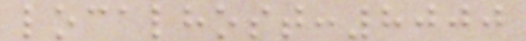localhost:8000
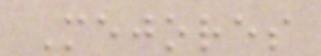Mejores
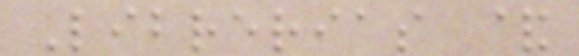Librerias &
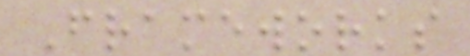Frameworks
